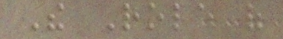The Role of
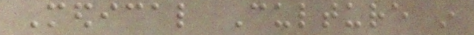Medical Culture in
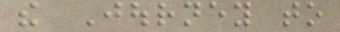the Journey to
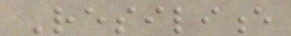Resilience
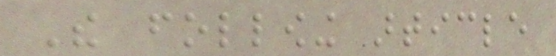The following article
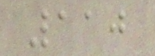110
